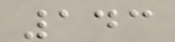143
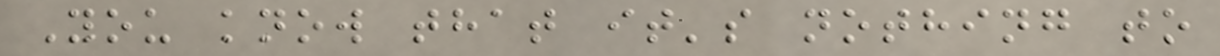You know that it's nothing to
